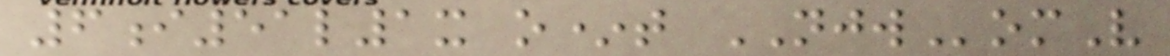6i51l1x o*t NJWomV
